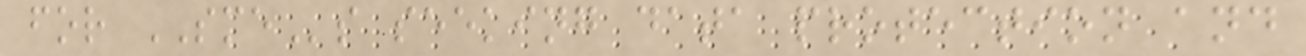for SMEs seeking data protection and
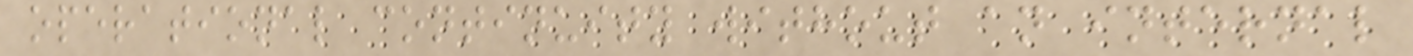operational continuity without an internal
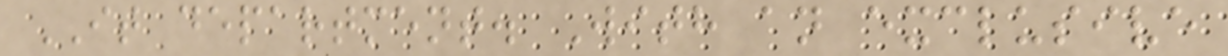IT department. With an exclusive
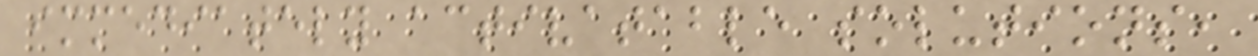immediately activatable solutions,
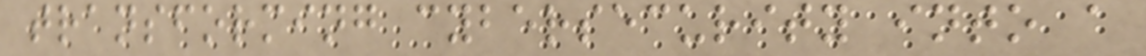transforming cybersecurity into a
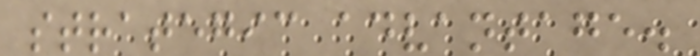strategic advantage.
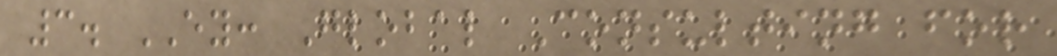3. EY: Global Consulting for
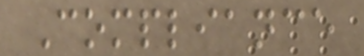Compliance
